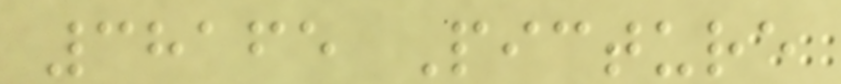38165 Picture
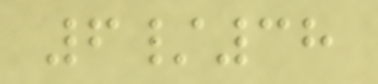6/38
